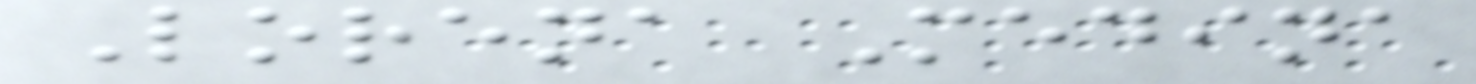Lorena Medina
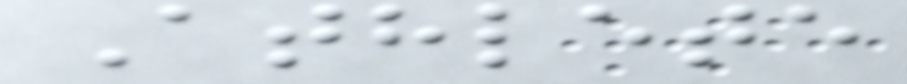Athlete
